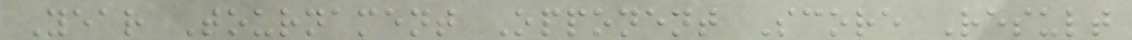Year Tournament Opponent Score Result
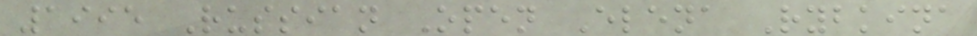1995 Russian Open Elena Rybkina
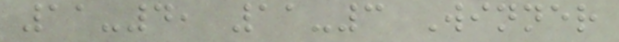11-4, 11-3 Winner
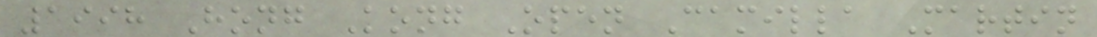1998 Hong Kong Open Camilla Martin
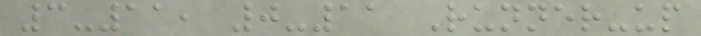3-11, 0-11 Runner-up
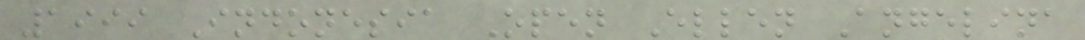1999 Indonesia Open Ellen Angelina
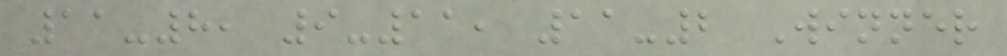11-8, 9-11, 11-2 Winner
